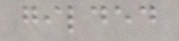gilded
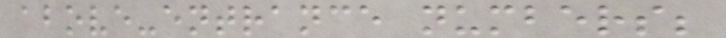above-entrance numbers;
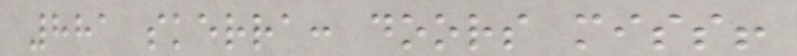881 skerra: doors miss!
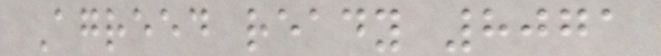Agreed ready 8071
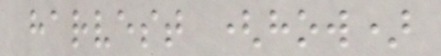harvest (how)
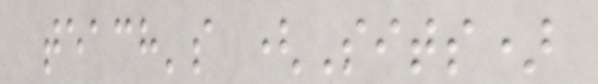teach's (Sits)
